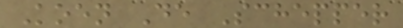Koen De Schepper
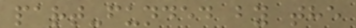part-funded by the
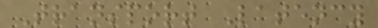Transport Latency
